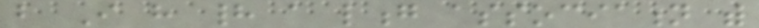but I have had a long association with
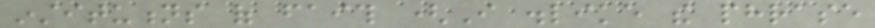institutions of faith (I dislike the phrase
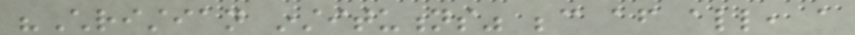"Christian institutions" because after all, a
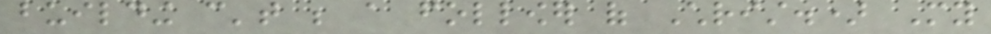building can't be a follower of Christ.) My
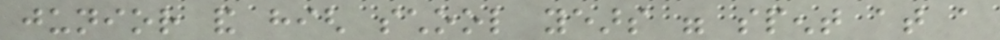junior and high school years were spent at a
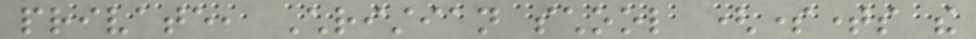private, Christian school (sometimes the
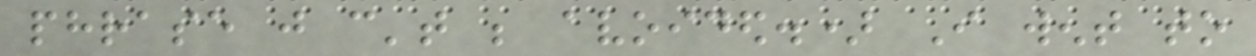phrase just can't be avoided.) I went to
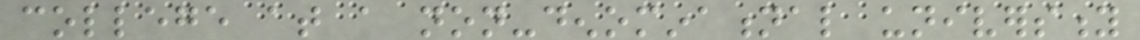college at a non-denominational university
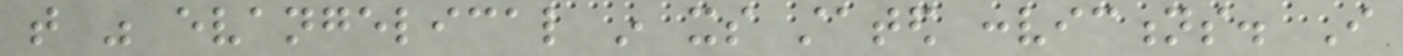that was evangelical in its stated convictions. I
